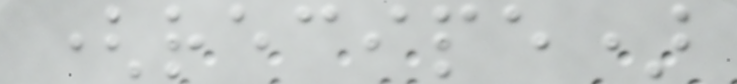(recipe)
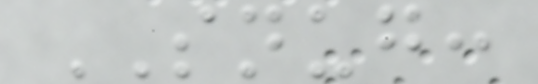SNUG:
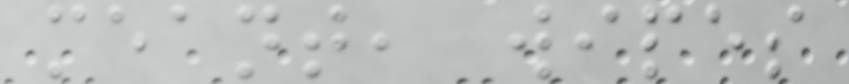meant, wipes
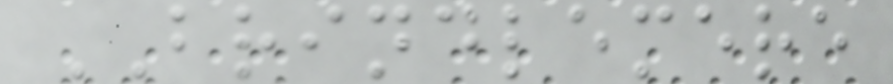BRINDLEMERE
